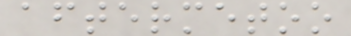aftermetoo
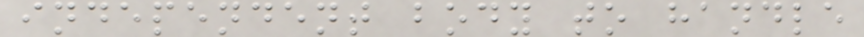independent body to handle
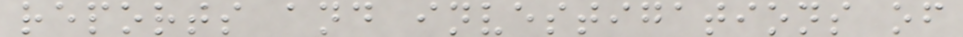reports and investigations of
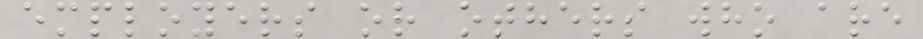employers or others who are
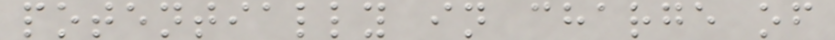potentially in charge of
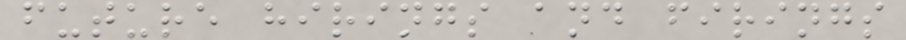future hirings and firings
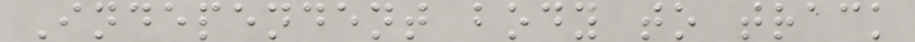Independent body to track
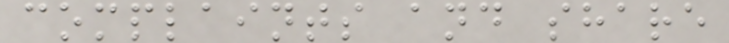complaints and share
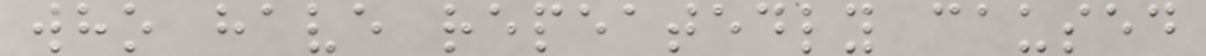who have repeatedly caused
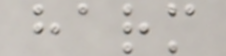harm
